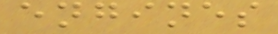engines
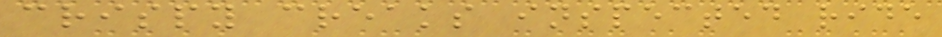crispy creaks inspected ride
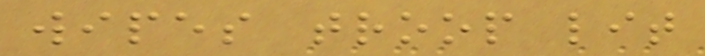wipes troop lit
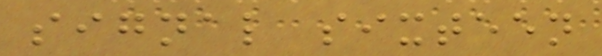signal sixteen
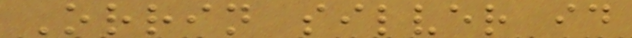Orrin silver id
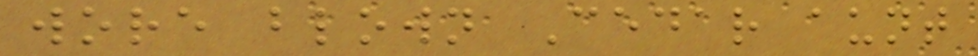wore blown Cedar aunt
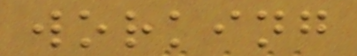working
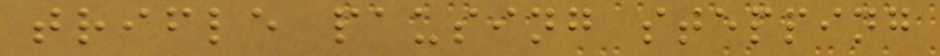trifle pausing stepping
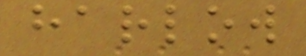harlow
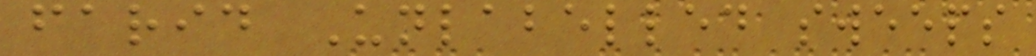farid Unlabelled sweeps
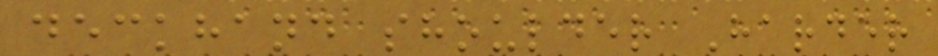deckhand shoulder Harder
